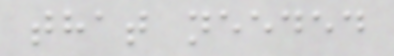that needed
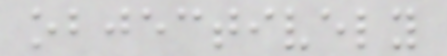objectively
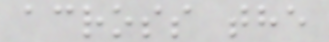across the
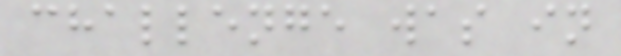challenge was in
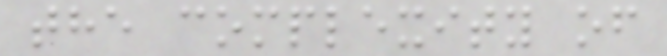the complexity of
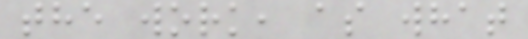the work, as what
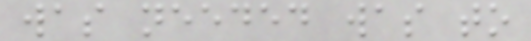was needed was to
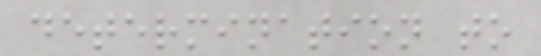determination to
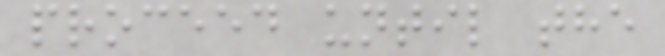proceed until the
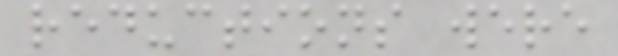reductions were
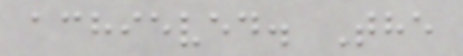achieved. The
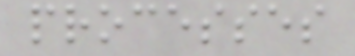processes
